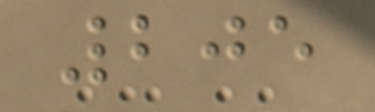205
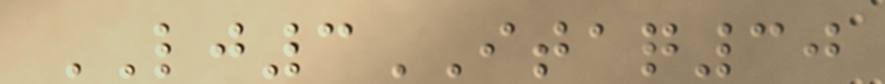LJ3ITAQ30
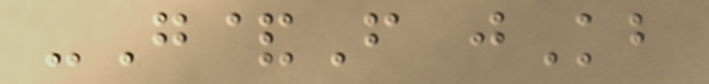-G&F jKb
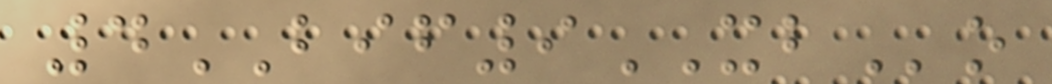4BIF9XBo
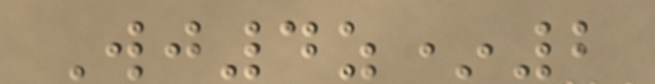Wj4z*2
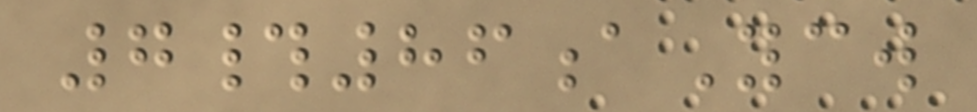7#86aYcw
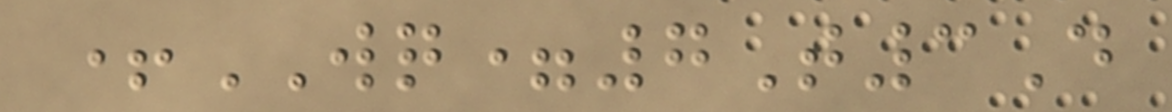+WQ=7T3D
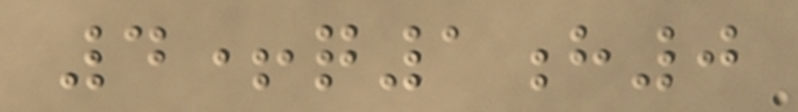4+q1h0
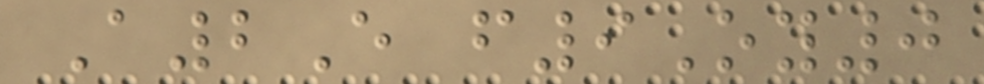A2E f9Oy0
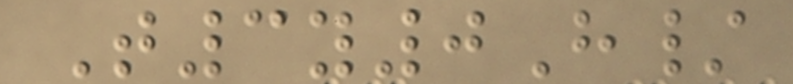T3y0H/
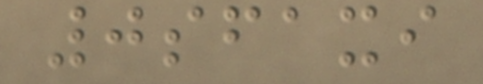0sfaxi
